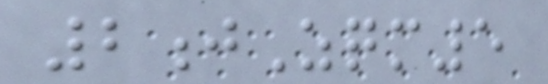2jZqm5
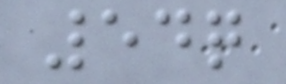54q
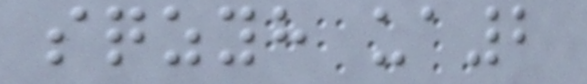sqzyh ua2
